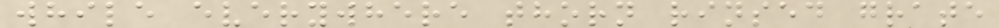while everywhere thorn rinsed grate
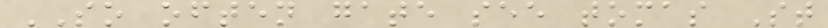SO often gate see tomas St
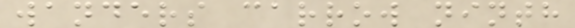wanders carrow ninth
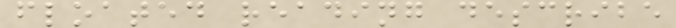floated reading describe
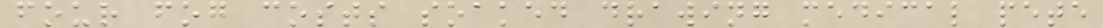four fog costs soaked drawing medical pete
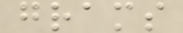grams
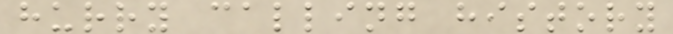hurry calling history
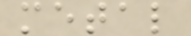metal
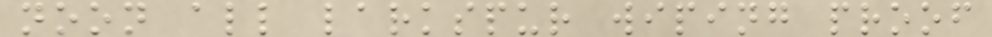noon all larkspur wiping proof
